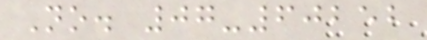No. 07-60252
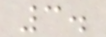3.
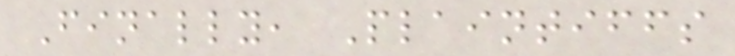Finally, Plaintiffs
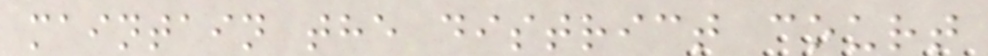maintain the district court
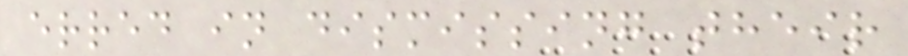erred in dismissing their
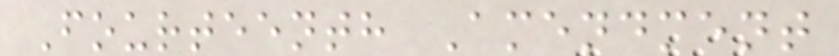Fourteenth Amendment
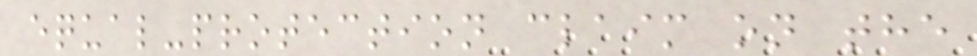equal-protection claim on the
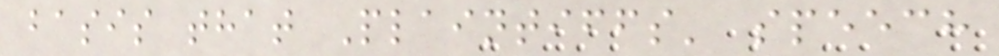basis that Plaintiffs' speech
